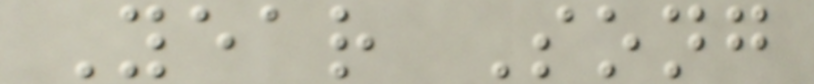Year Song
